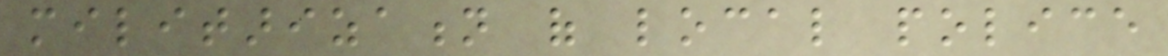militarization of local police
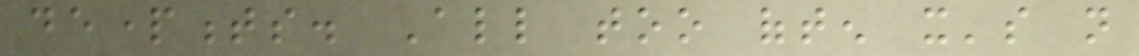departments. All too often it's not
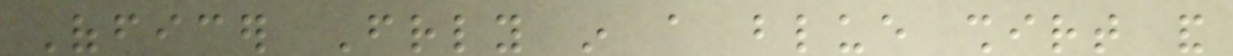Officer Friendly in a blue shirt and
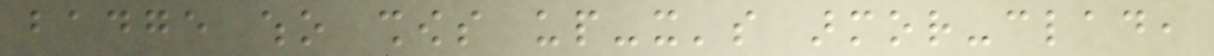badge who shows up-it's armor-clad,
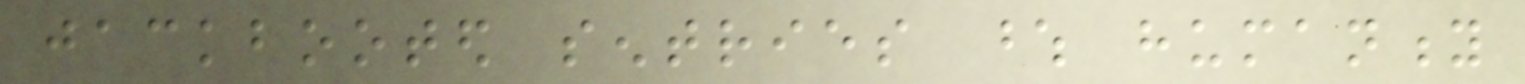jackbooted sentries whose humanity
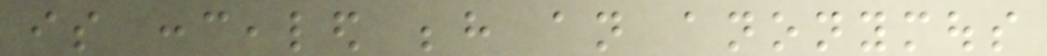is concealed behind an anonymous
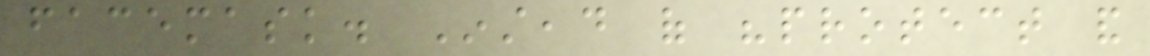facemask. Instead of "protect and
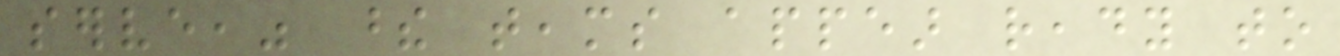serve," these teams appear ready to
